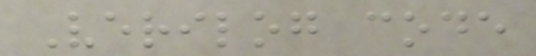Verilog code
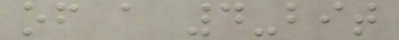of a 4-bit
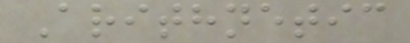Arithnetic
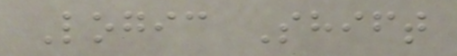Logic Shift
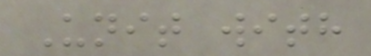Unit with
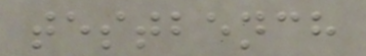testbench
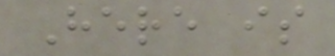Here is
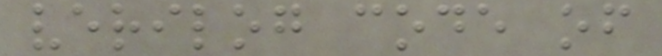verilog code of
